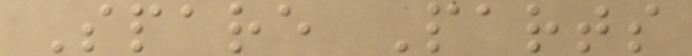Spare Parts
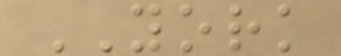YORK
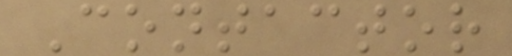Contactor
